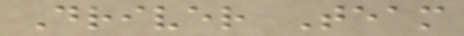Driver Team
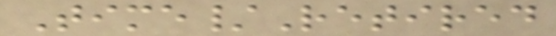Time/Retired
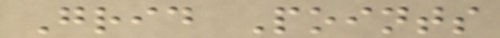Grid Points
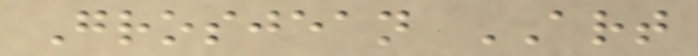Grosjean ART
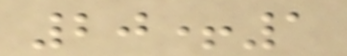20+1
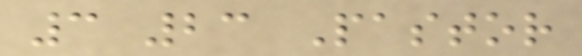3 23 Pastor
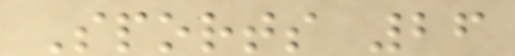Sports 26
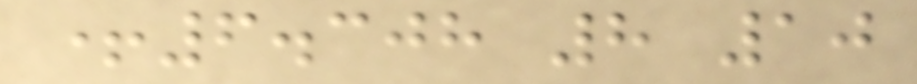+6.308 8 10
